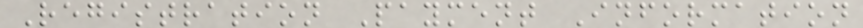Registration Payment Information
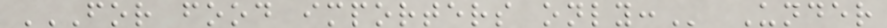FOR FOOD IMPORTERS ONLY: Under
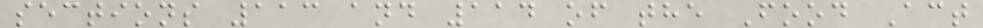sections 113 and 114 of the Food Act
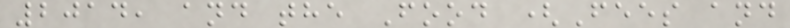2014, and the Food (Fees and
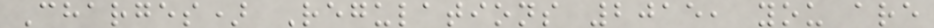Charges) Regulations 2015, you are
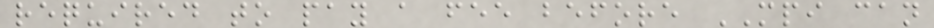required to pay a fee before MPI can
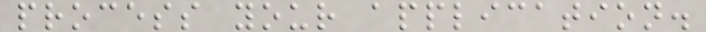process your application.
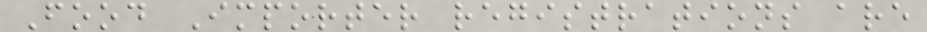Food Importer registrations are
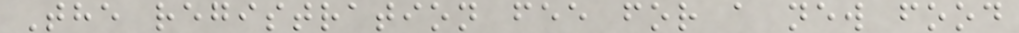The registration fee for a new food
